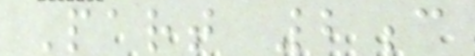Part 2c
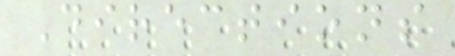Directions
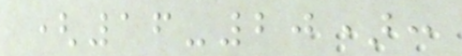(16-20):
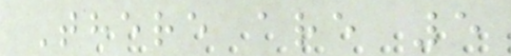There are 5
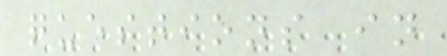questions in
